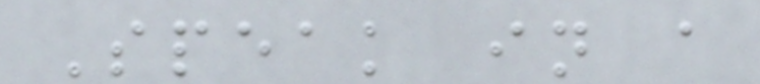Speak in a
